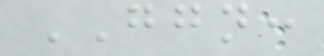GGN:
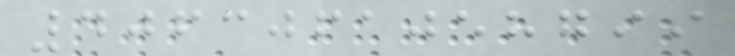4063061058799
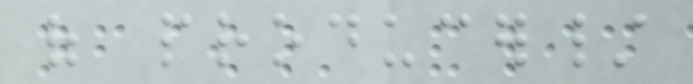of producer/
